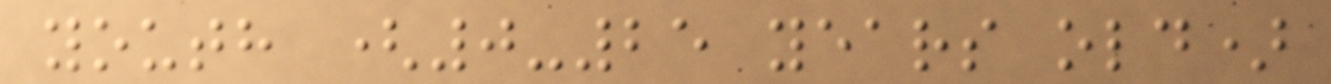youth (0-25 years old)
